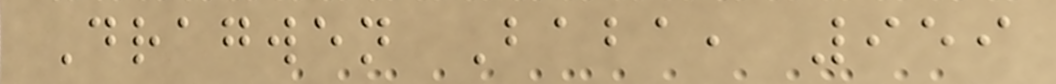Dragwen Baba, 959
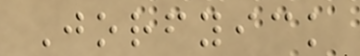Jorfyick
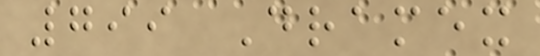799 Dramex
